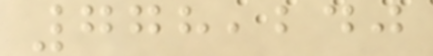778,240
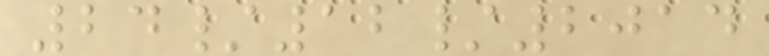24/12/2014
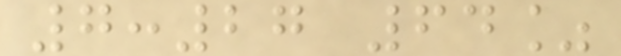7:27 64%
